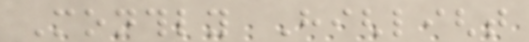Monthly Highlight
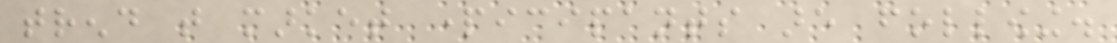trend that market participants are following.
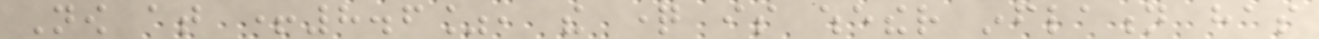Now at +8.6%, the question is whether inflation has
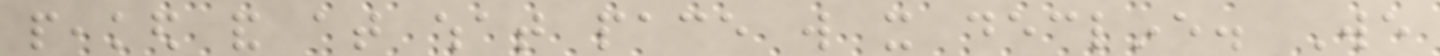peaked and at what pace will it decline. We
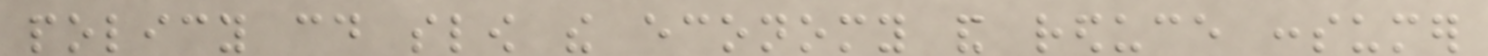policy could slow the economy and reduce consumer
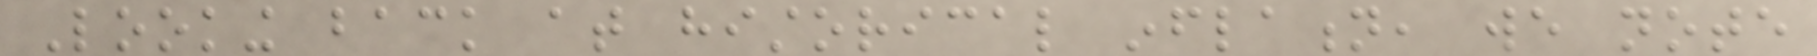Looking back at historical inflation, we note
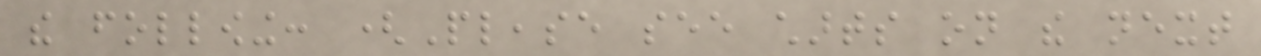the following: (Please see charts on the next
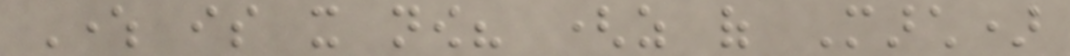Where is it now? (as of March)
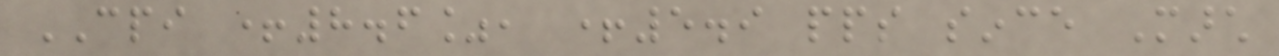CPI +8.6%, +5.9 pps since March
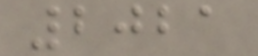2021
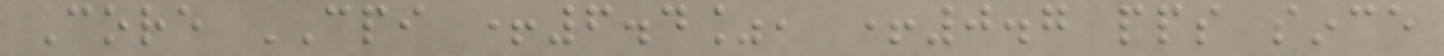Core CPI +6.4%, +0.7 pps since
